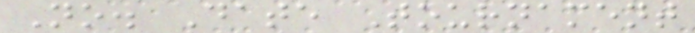No. Date Tournament
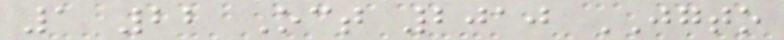1 22 Oct 2010 JGTO
